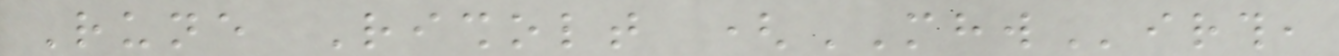Rune Risholt (MHWirth,
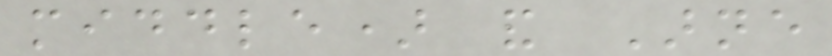middle) and Arne
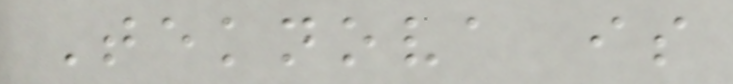Teknova is
